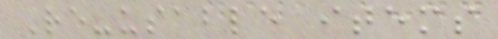Re-usable items
